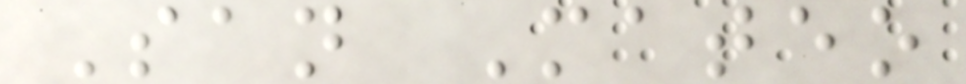San Mateo
